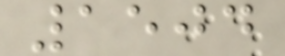1504
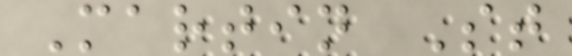Martin St
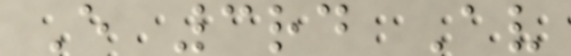E 3rd Av
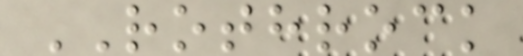ROTHROCK
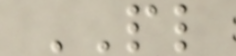PL
